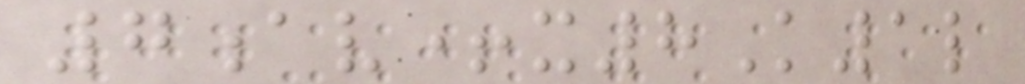7av+x8K1l
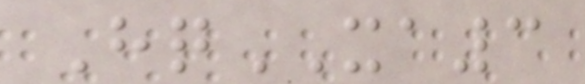HqXA3
